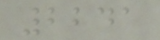2241
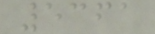5361
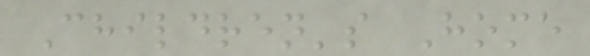Children's Home
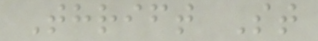Thrift St
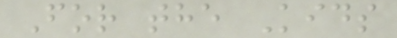For the Kids
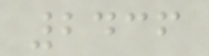2436
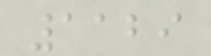1129
